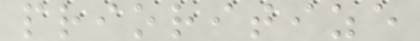prioritize
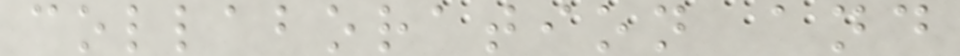collaboration and
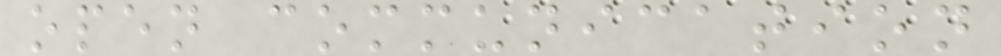open communication
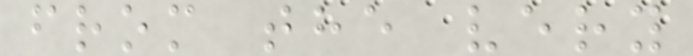from the very
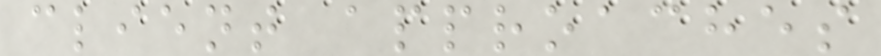client approaches
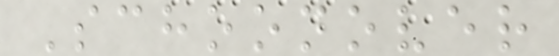Schoonover
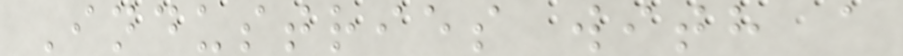Industries with a
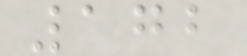172
